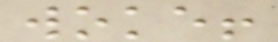woke!
